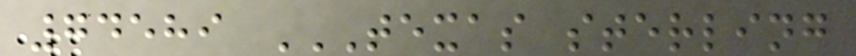74589 TEXAS STERLING
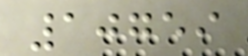10759
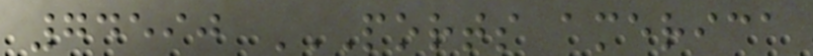74590 PORTS AMERICA
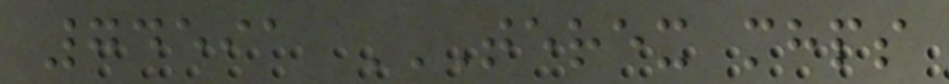74591 TEREX MHPS
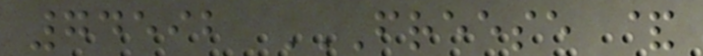74592 FREESE &
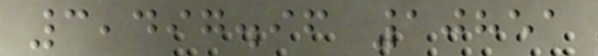3,497.96 10851
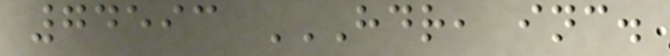74593 HDR, INC.
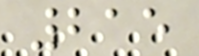215
